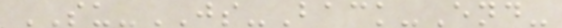SU-JS-Back-End-
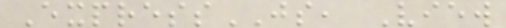ExpressJS, View
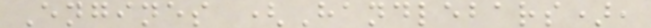Engines (Handlebars),
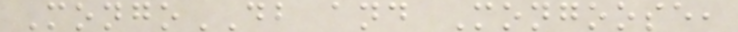MongoDB and Mongoose,
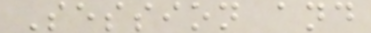Session and
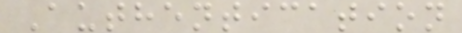Authentication
